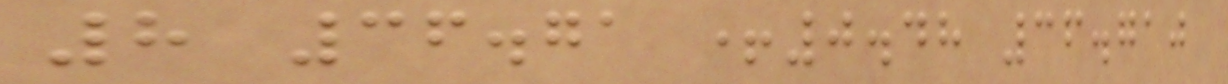8 36.71 +0.48 36.710
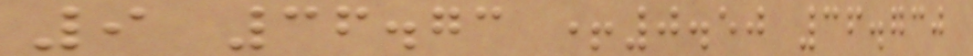9 36.73 +0.50 36.730
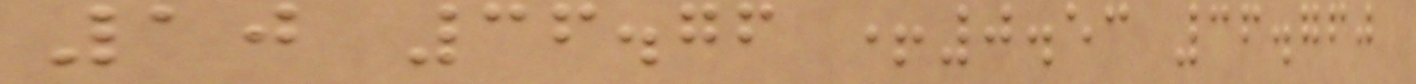10 36.76 +0.53 36.760
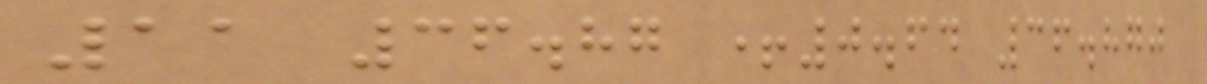11 36.87 +0.64 36.870
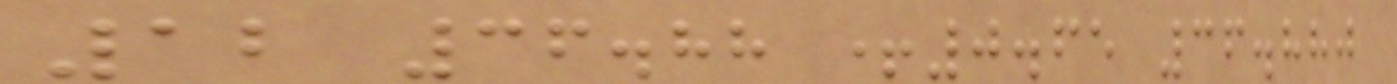12 36.88 +0.65 36.880
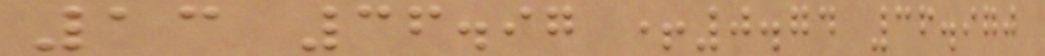13 36.97 +0.74 36.970
